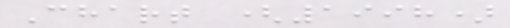Chart (1998)
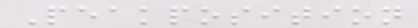Peakposition
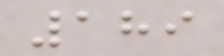189
